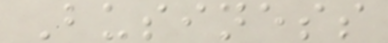Business
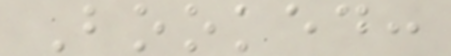Booked:
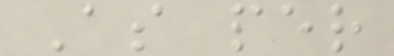As per
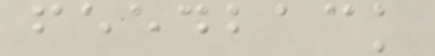feedback
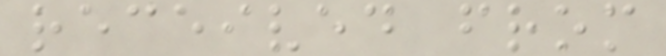received from
